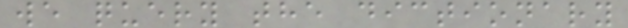we query the dictionary
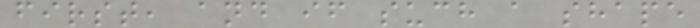first, and if such a shape
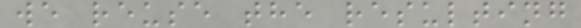we reuse the resulting
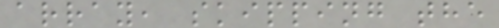array, skipping the
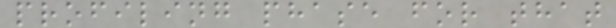profiling phase for that
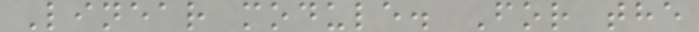Linear module. For the
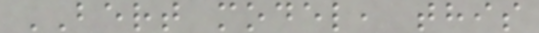BERT model, this
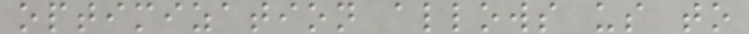optimization allows us to
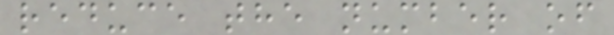reduce the number of
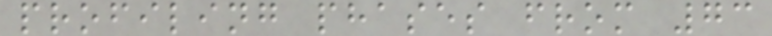profiling phases from 73
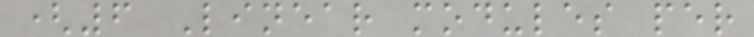(6 Linear modules per
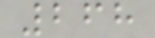268
